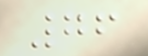76
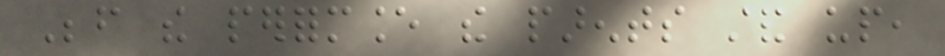Before the performance the parents stand up,
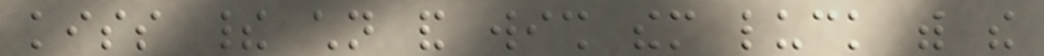kiss their children and wish them luck with the
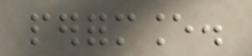performance.
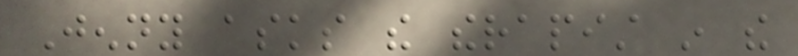Jenny asks the therapist in the
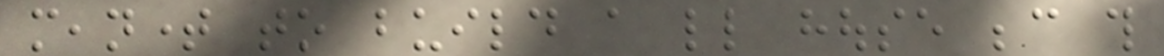meantime to build a little house because this
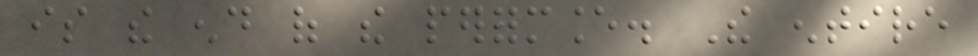is the end of the performance. The entire
